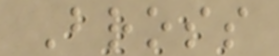Bross
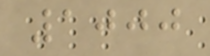1000
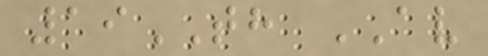19TH AV
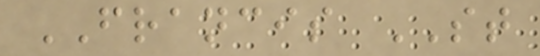FRANCIS ST
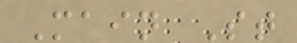Main St
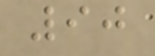90
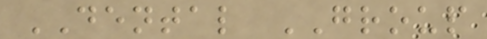DENTAL GROUP
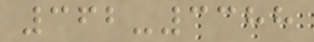362-3388
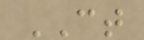CT
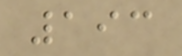193
